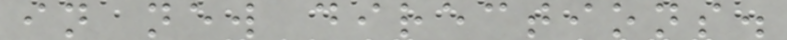in new directions.
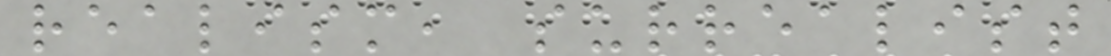realism, surrealist
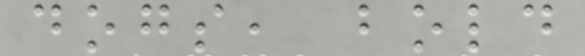dogs, bold
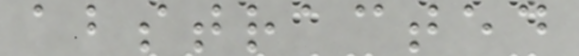abstracted
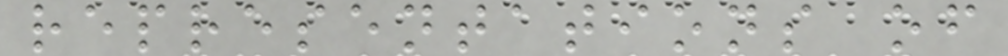representations of
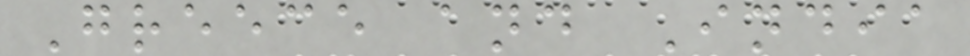Greece and India
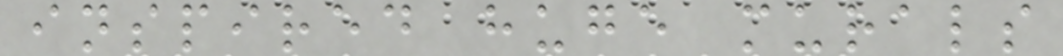inspired huge murals
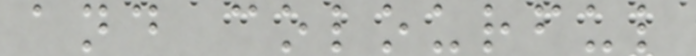and colourful
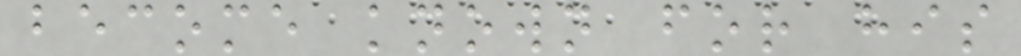become known for his
